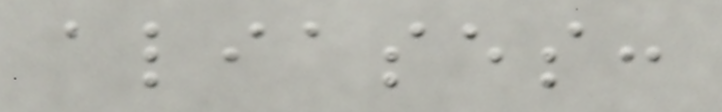aliases:
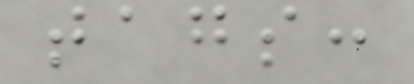tags:
